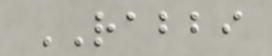RABBI
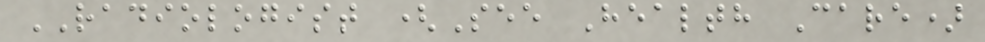RADIOLOGIST (See Health Care)
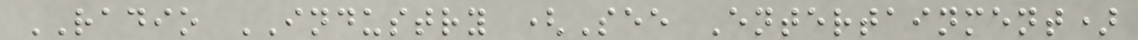RADIO INDUSTRY (See Entertainment)
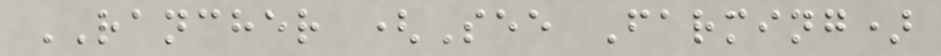RANCHER (See Farming)
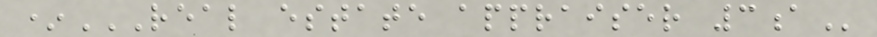*REAL ESTATE APPRAISER 3A
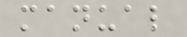manual
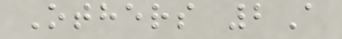Others 2A
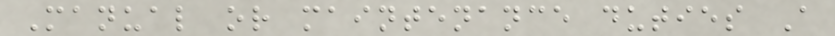Manual or maintenance duties A
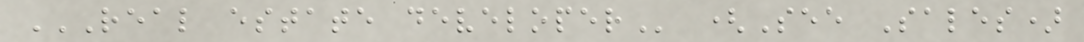REAL ESTATE DEVELOPER (See Sales)
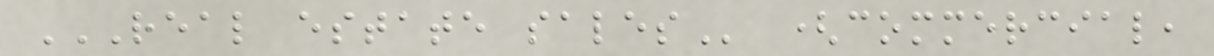REAL ESTATE SALES (commercial,
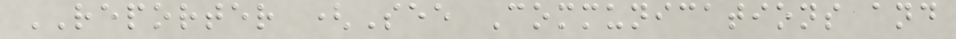REPORTER (See Communications and
